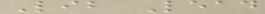Lib Lead
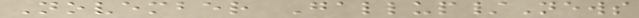November Gallup/News
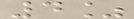4%
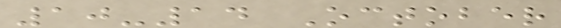10-14 October
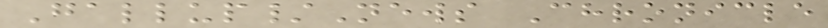Gallup/News Chronicle
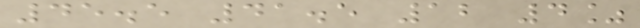45.5 41.5 12 4%
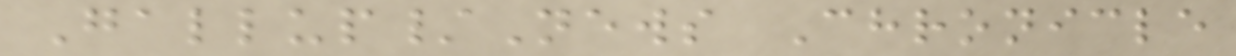Gallup/News Chronicle
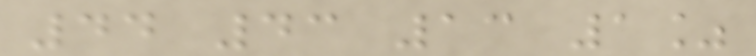44 43 13 1%
